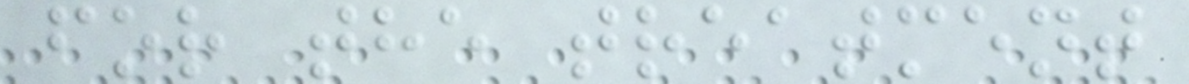for the treatment
